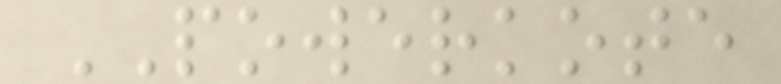POWERKOTE
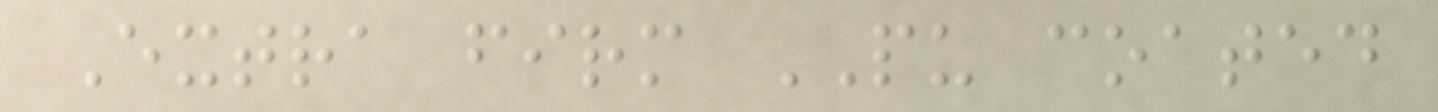Extra firm PU coated
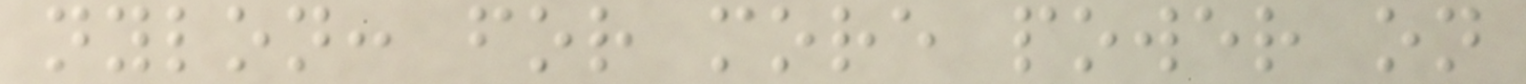nylon: for more power on
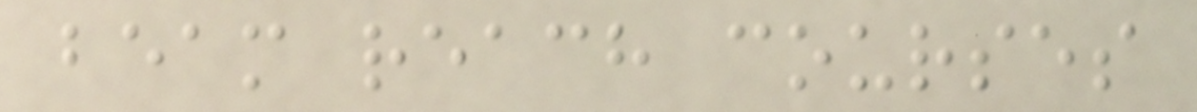beam reach courses
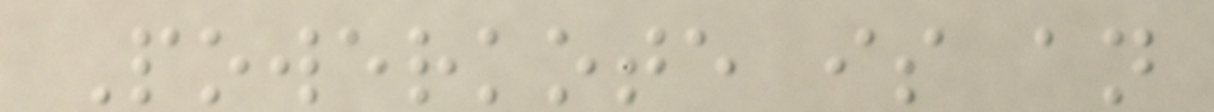Powerkote is an
